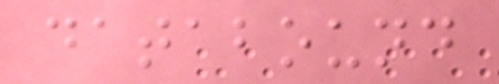databound
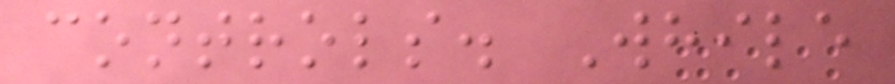controls. While
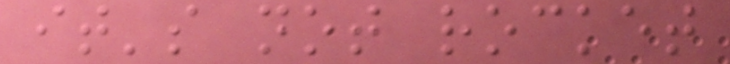it's not rocket
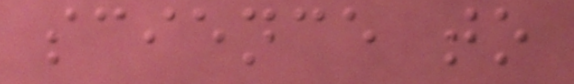science to
